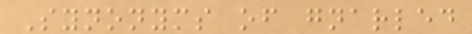Synonyms of gnarled
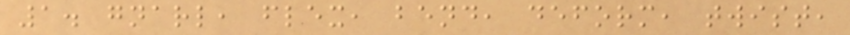1. gnarl, flex, bend, deform, twist,
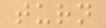turn
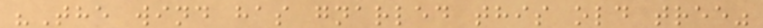"The wind has gnarled this old tree"
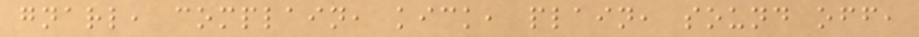gnarl, complain, kick, plain, sound off,
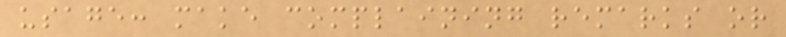usage: make complaining remarks or
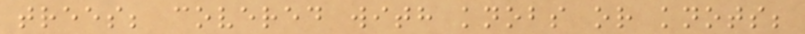trees; covered with knobs or knots;
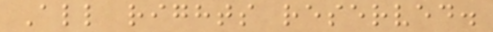All rights reserved.
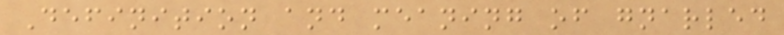Definition and meaning of gnarled
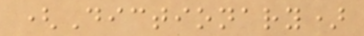(Dictionary)
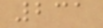231
